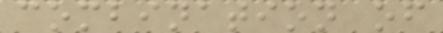combination of
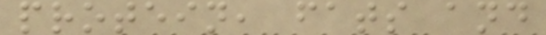protein, fats and
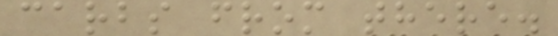carbs from there.
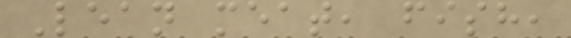Lean meat, fish,
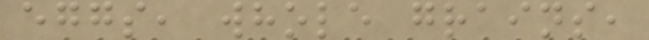eggs, whole grains,
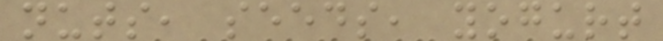nuts, seeds, yogurt
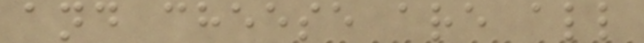and cheese are all
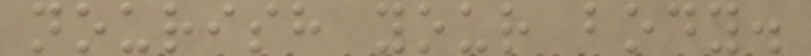nourish your body.
